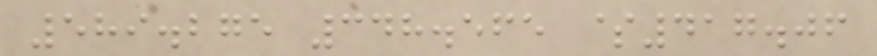589.275 348.565 $417.06
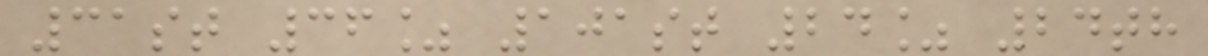31st 36% 101st 24% 24th
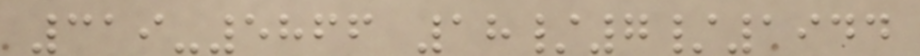319-5866 18/7/1944
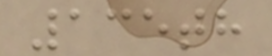135th
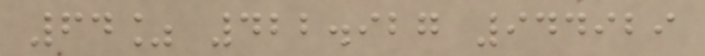64% 422.927 944929
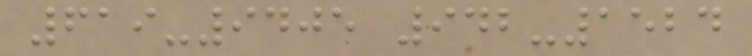619-9405 942-1524
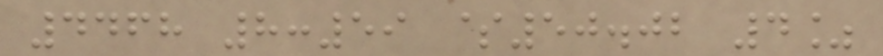4468 8:59 $50.02 4%
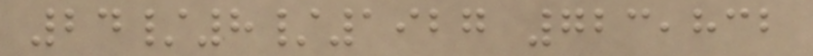24/8/1927 723,832
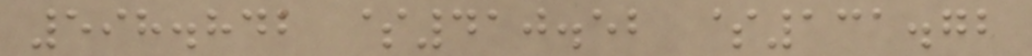598.842 $410.52 $131.72
